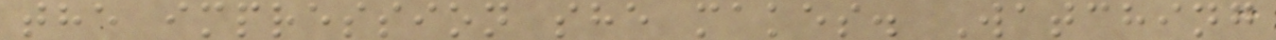the impression she makes. Watching
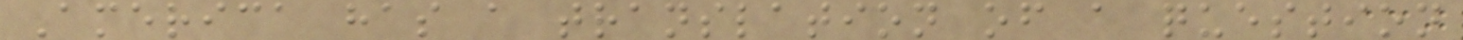America has a translation of a question
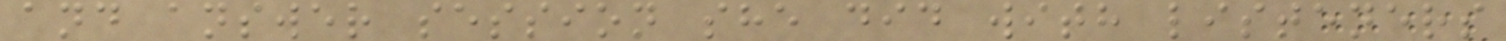and answer session she did with listeners
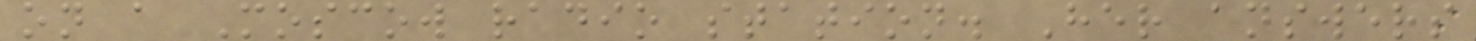on a Moscow radio station. Her answers
